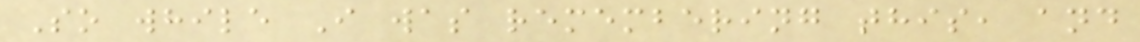So while I was remembering this, and
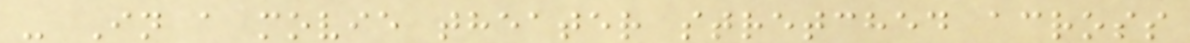- In a movie theater stretched across
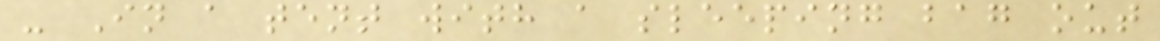- In a tent with a sleeping bag out
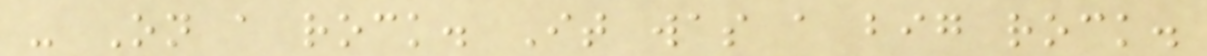- On a rock. It was a big rock.
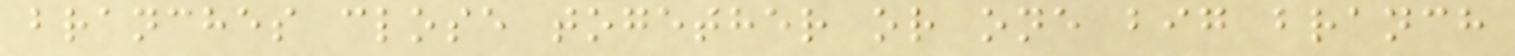branches close together or one big branch
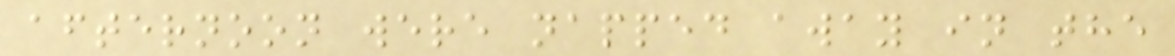afternoon were napped away in the
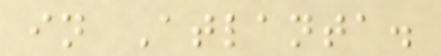in Atlanta.
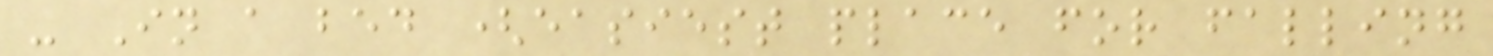- In a bed (easiest place for falling
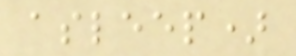asleep)
